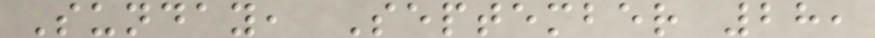Sunday, September 28,
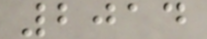2014
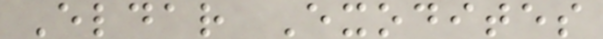Eldar Exodites
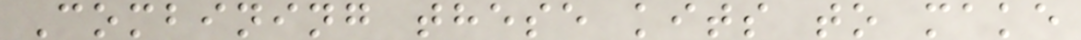Combining these kits to make
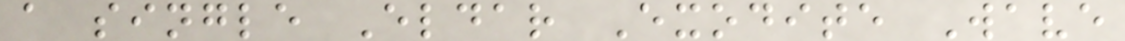a single Eldar Exodite Wave
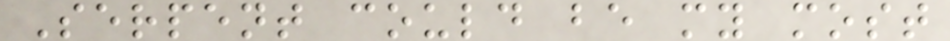Serpent could be my most
